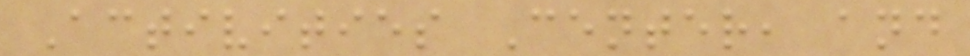Activities Center, and
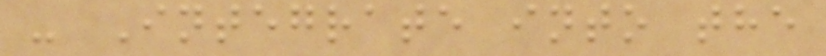- Integrate into the
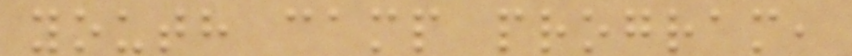youth camp program,
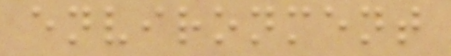environment
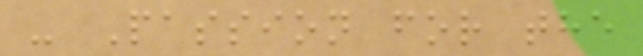- Passion for the
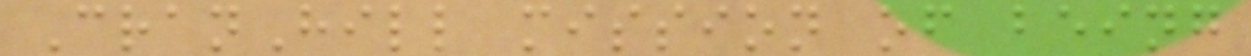CranHill mission of being
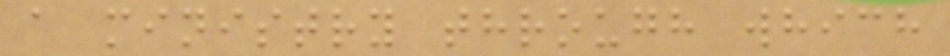a ministry through which
